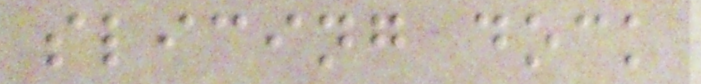slicing dock
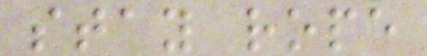stay rope
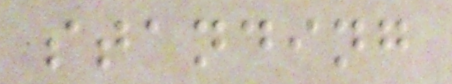standing
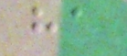ha
